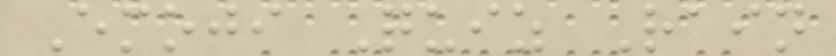Emoji Quiz Rain
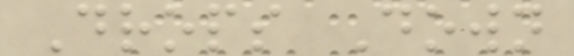Drops Down
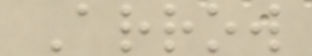Arrow
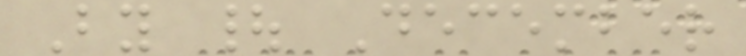By | December
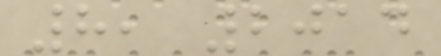8, 2014
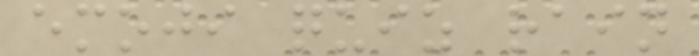emoji quiz rain
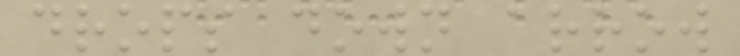drops down arrow
